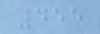455
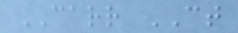CARR CT
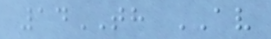14TH AV
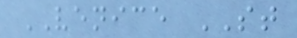VENICE ST
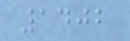1402
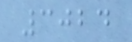3024
